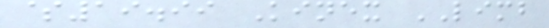$19.99 Kinex LIMB
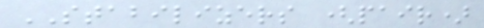STABILIZERS (pair)
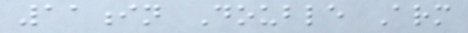11in Double Arm
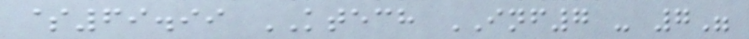$69.99 KTECH INF7 - 7"
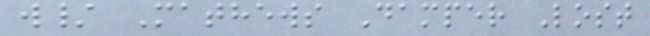w/ Mathews Damper Lost
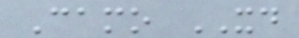Camo XD
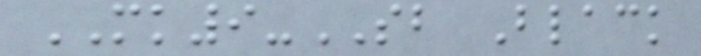MK9-SB Black
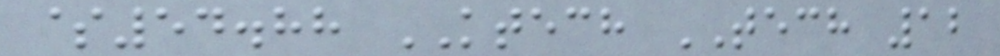$54.88 KTECH TECH 12
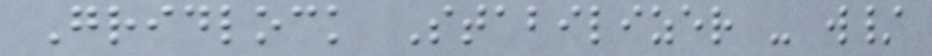Gridlock Stabilizer - w/
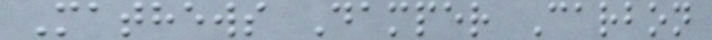Mathews Damper Carbon
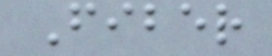Fiber
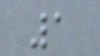1
